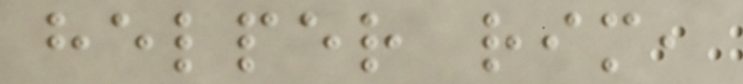helper rim,
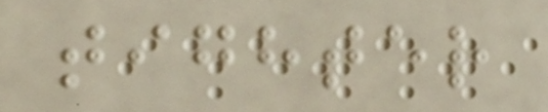tighter
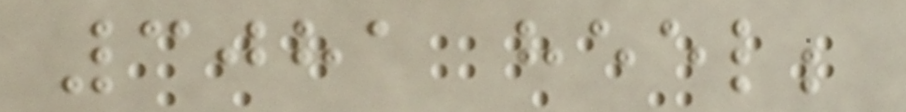3081 heel;
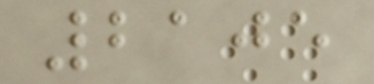2105
